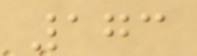173
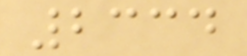2334
